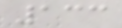133
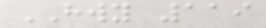HWY 119
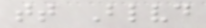tt Blvd
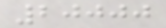20000
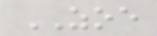ZOE
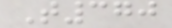T370
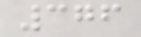376
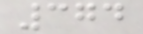374
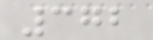372
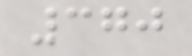370
